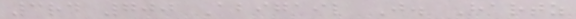3rd 700 Abigail J. Hartz
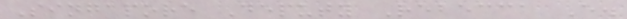Singapore Deputy Rebecca E.
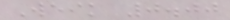Weik 0.00
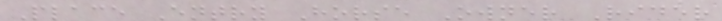Place Entry Horse Owner Rider
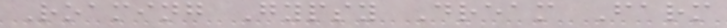Roaming Gypsy Dream Farm
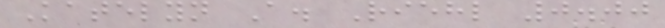Katelyn A. Riehl 0.00
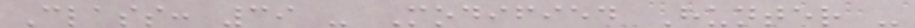Class: 39 - Modified Hunter -
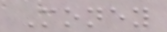Money
